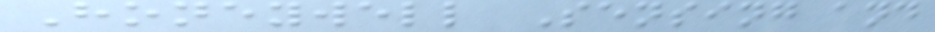Honeywell Sensing and
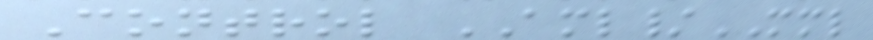Control AML/MML
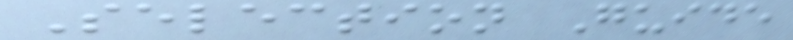Selection Guide
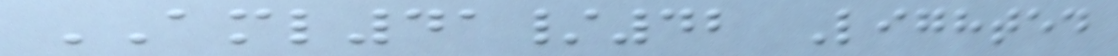AML41/42 Lighted
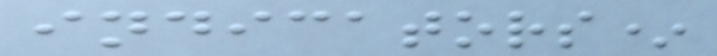indicators*
